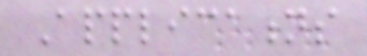Applications
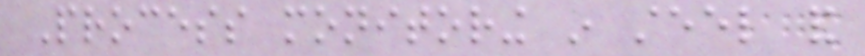Process monitoring in steel and
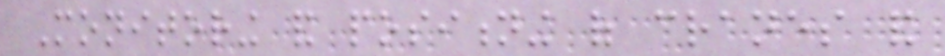Monitoring and positioning of cranes and
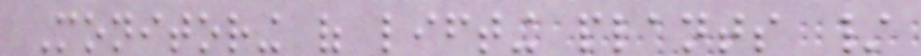Monitoring of lifting plants /
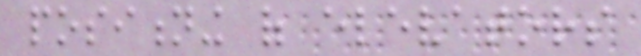positioning of elevators
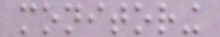monitoring
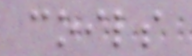coils
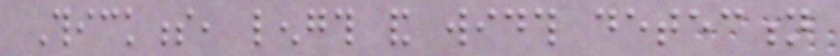Thickness, length and width detection
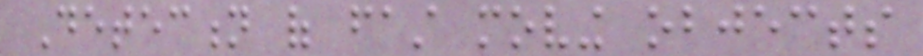Detection of fast moving objects
